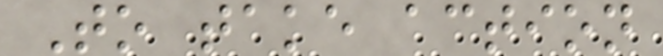To take action
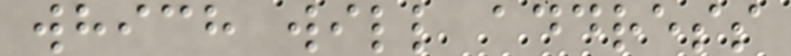which will address
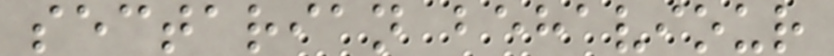sectarian behaviour
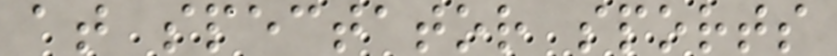at spectator sports
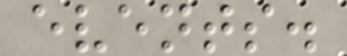events.
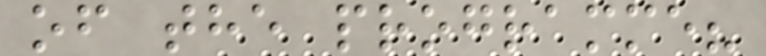of the programme?
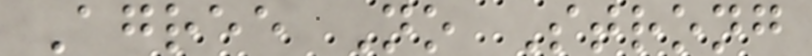Agree No Strong
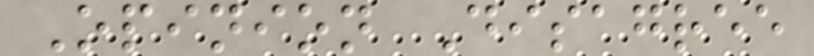Opinion Disagree
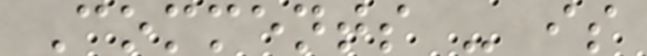Comments - is
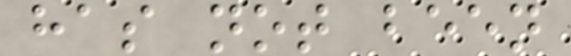has not been
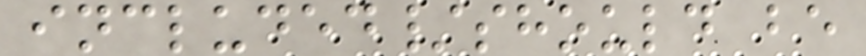included/should be
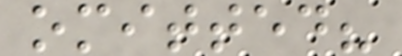omitted?
